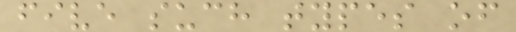five such types of
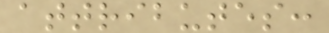attributes:
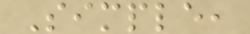Simple,
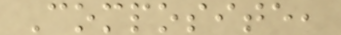Composite,
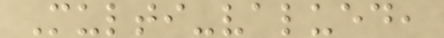Multi-valued,
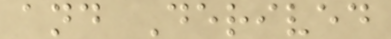and Derived
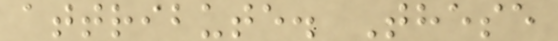attribute. These
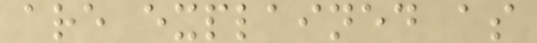are explained as
